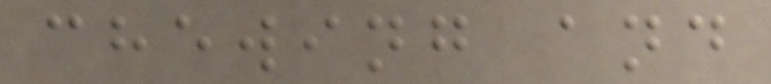chewing and
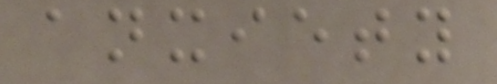anxiety
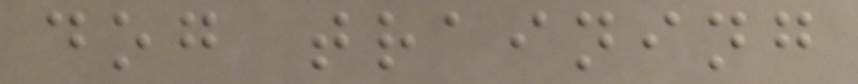dog training
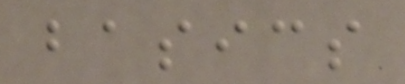basics
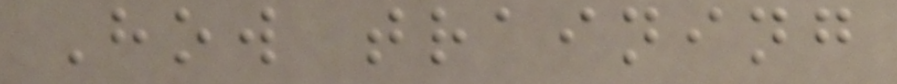How training
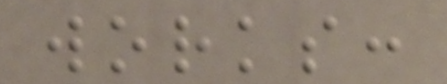works:
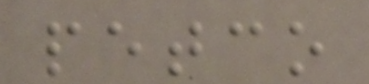petco
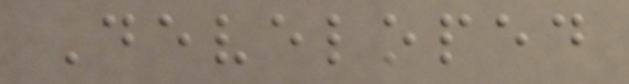Developed
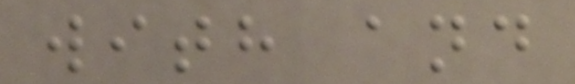with and
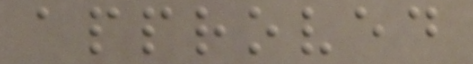approved
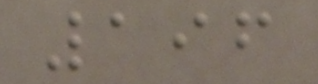196
